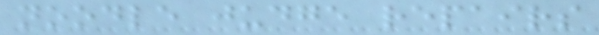noodle judge repairs
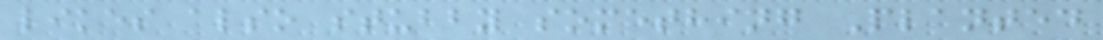likes also stubby something Planted
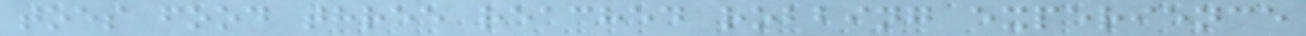toes food three reached robbing experience
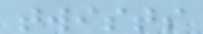twists
